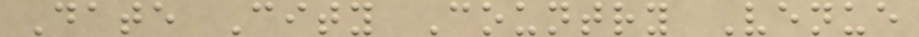Date City Country Venue
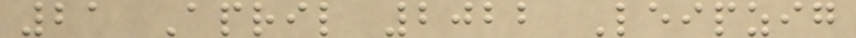21 April 2022 Leipzig
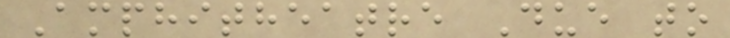Amphitheatre Due to
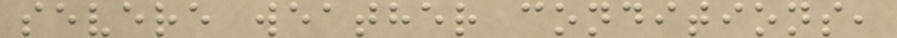severe weather conditions,
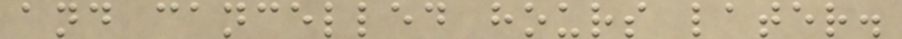and cancelled hours later.
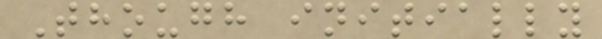Though initially
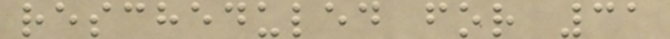rescheduled for 31
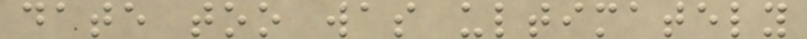date too was ultimately
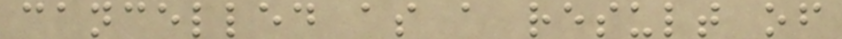cancelled as a result of
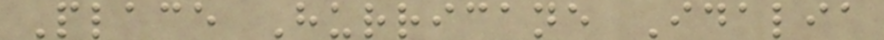Place Hurricane Idalia
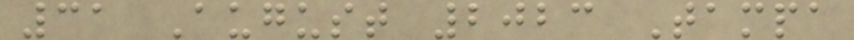31 August 2023 Tampa
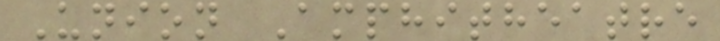Union Amphitheatre
